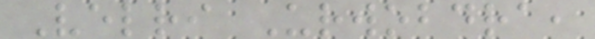Velri Urwobdra,
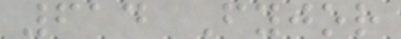614 Fyjor
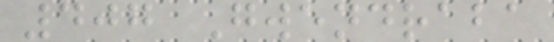407 Gwendraba
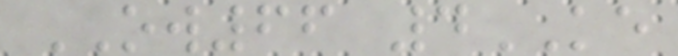OW66 4KE
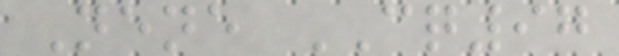Nene CQ97
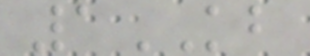1KB
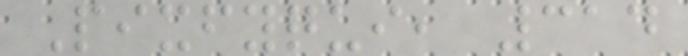Pixfyqui, 314
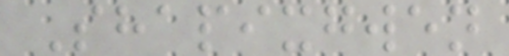Shapixgwen
